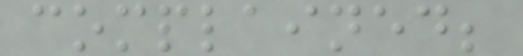complained;
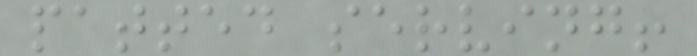patted serving!
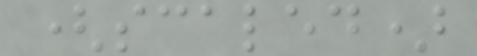(scaled)
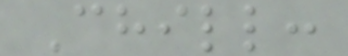Chill:
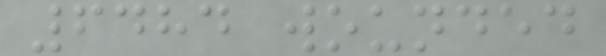6484 wounded
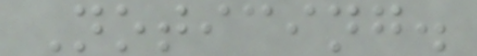Noticing.
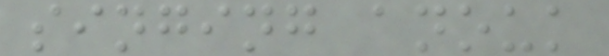singing anouk
